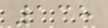138
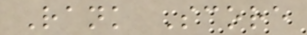Rank Score
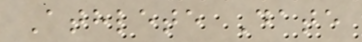Athlete Date
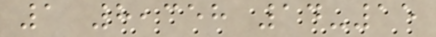1 8,358 14-15
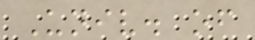Univ. of
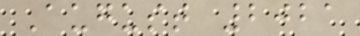August 2021
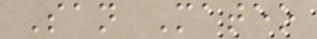San Mateo
